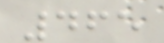465
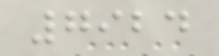7924
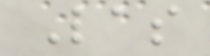Las
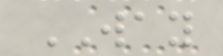WAY
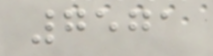7571
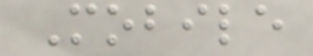Mobile
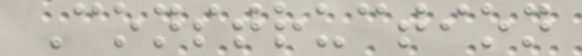Construction
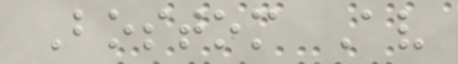Bostom Av
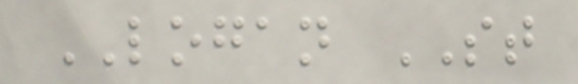LOGAN ST
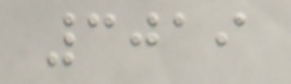3019
